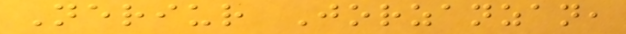Neriur Jorzanzan,
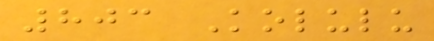803 Kolulu
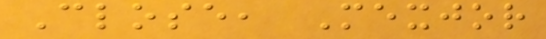Close, Mexjor
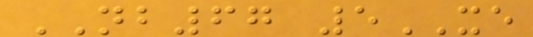NB67 5XE
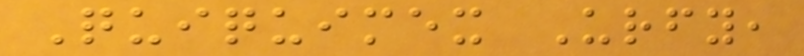Quiquimex Urfy,
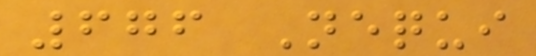676 Nequi
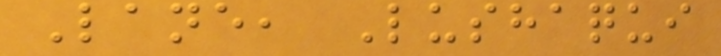Lane, Lushaqui
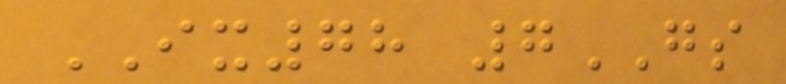IX78 7GS
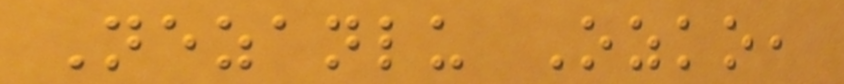Nezanlu Ozko,
